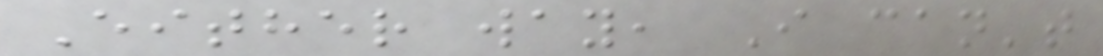Either way, I can't
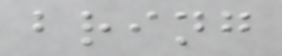bring
